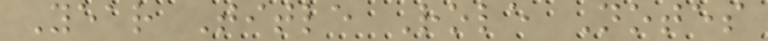Year Title Role Notes
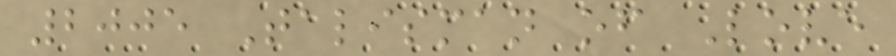2005 Talisman of Love
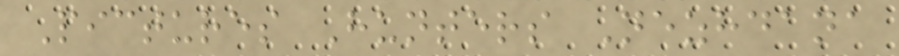Pictures Hunters Nezhdana
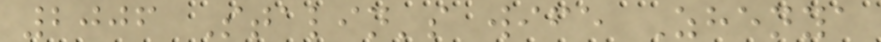2006 Stalin's wife Zhenya
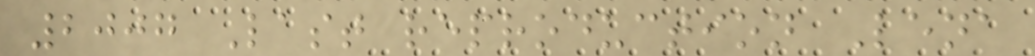2007 Last reproduction Lena
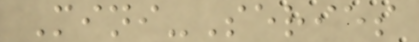Mini-Series
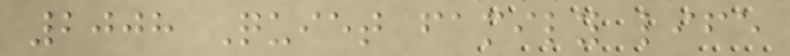2008 Quiet family life
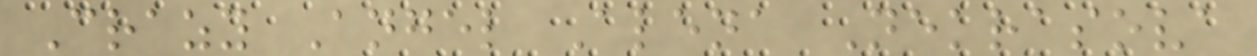Crazy Angel Alena Nekrasova
